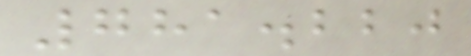781.220
